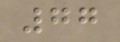77
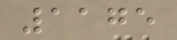1175
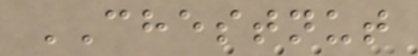CHESTNUT
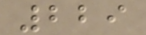229
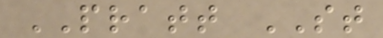PRATT ST
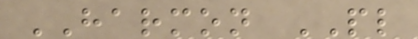HARMON PL
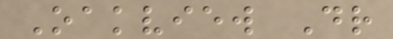Oakview Dr
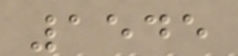1545
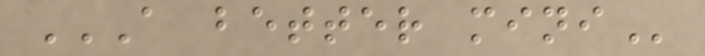A BETTER MINI
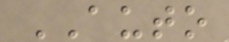AUTO
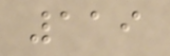119
